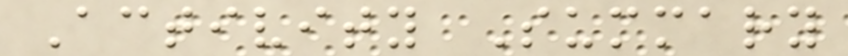Activity Summary
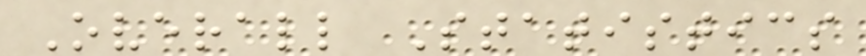Overall Statistics
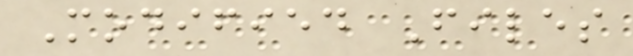Modified Files
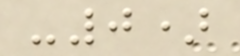-0)
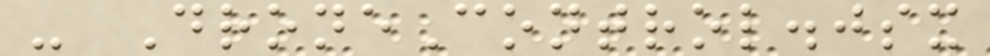- DroneControl.jsx
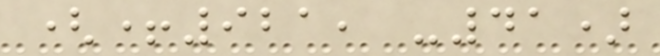(+921, -41)
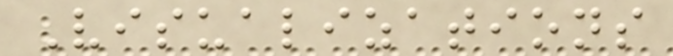Visualizations
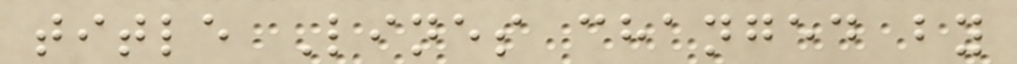title Lines changed by
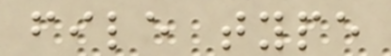file type
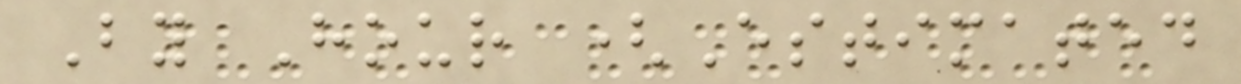By Hour (Estimated
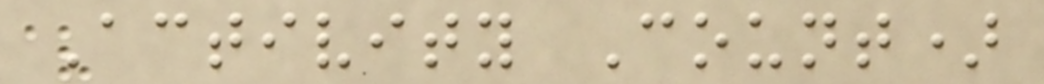Activity Count)
